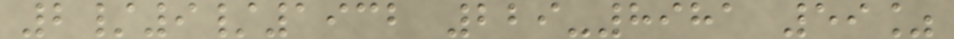2/9/1932 229-8981 59%
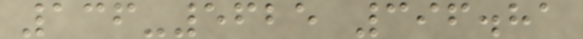136-5625 396.81
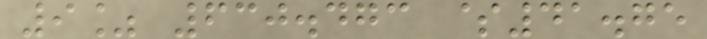9% 630.473 $41.75
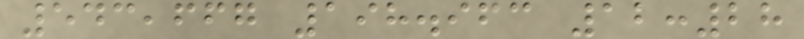543,667 198.963 12:28
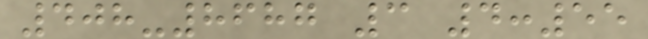408-8687 3 4:55
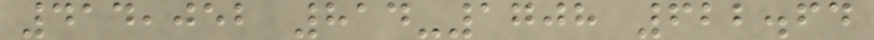414,052 814-1708 622.64
